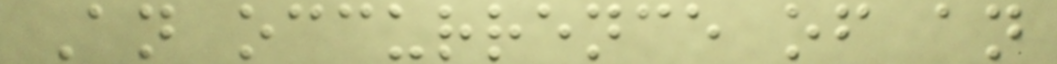An occurrence of an
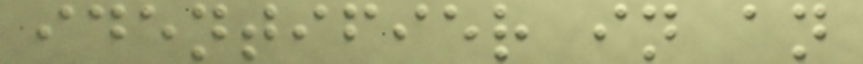identifier in an
